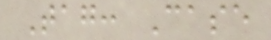Tag: Case
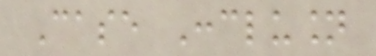Case Conclusion
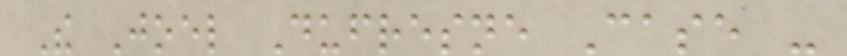The Joel Dufresne Case -
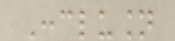Conclusion
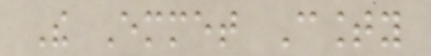The Emmet County
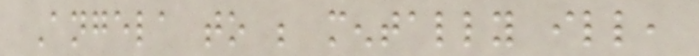Angela to be mentally ill,
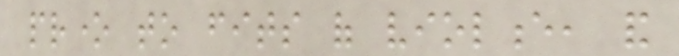prone to fits of violence, and
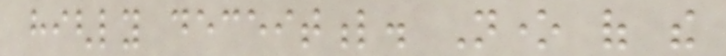highly deceitful. None of the
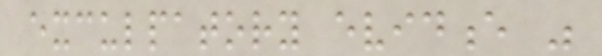exculpatory evidence was
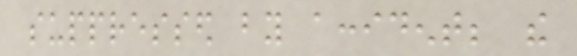suppressed by accident; the
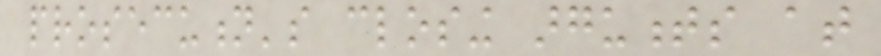prosecution's closing arguments at
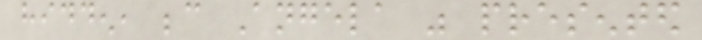hidden, because Angela was presented
